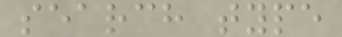search type
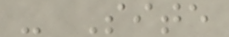- Site
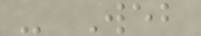- Web
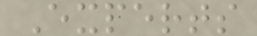Experts
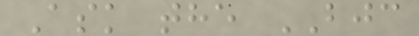Ask the BJC
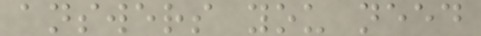answers you need
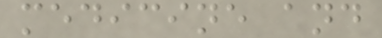medicine and
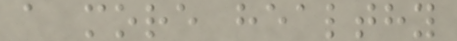a more healthy
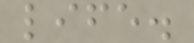life.
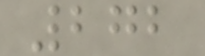272
